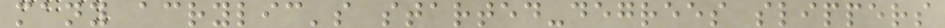many acrylic's started-degrees slippers
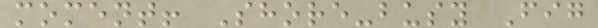moment! Shore-busy Fig
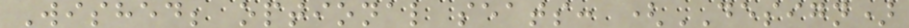Wished; optional seats: (DESIGN)
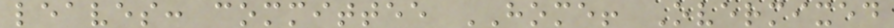leaves: committee HOME! Overmixed
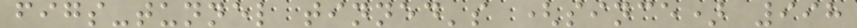figs-tunnel tinned's (since) 998
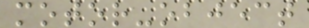motor-object
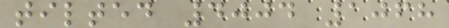tilted 4004 1068
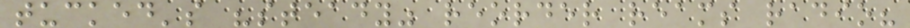tucked's "steady" reorder reams radio?
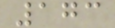173
